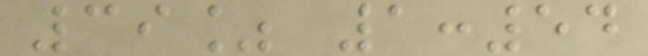39% 1:54
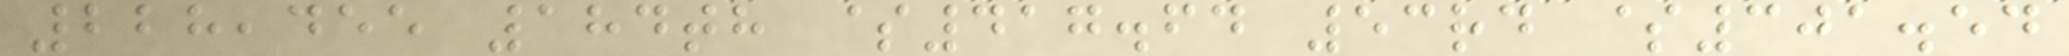228,455 184th $417.64 53rd $301.54
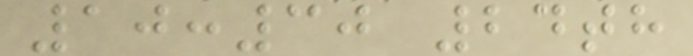10:30 24th
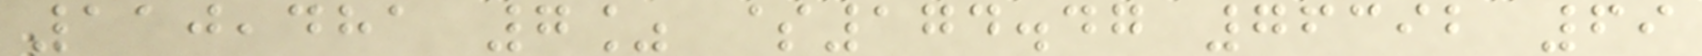110,481 7% $174.47 76392 69
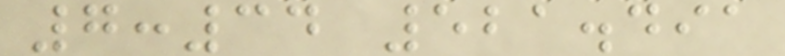7:34 521.491
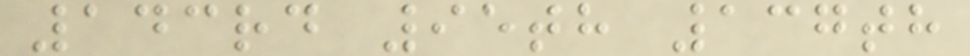143rd 95th 137th
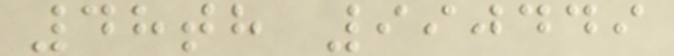48th 990449
